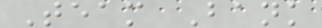Team Bank
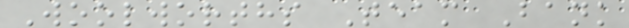Woolworths Team Bank
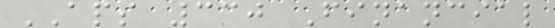APS 330 Financial
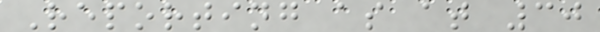Reporting as at 30
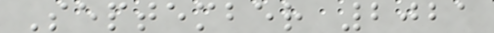September 2021
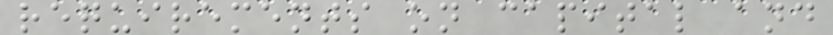requirements on capital and
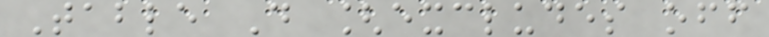Table D [excludes off
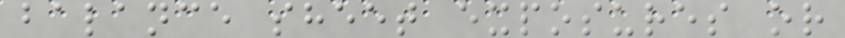balance sheet exposures or
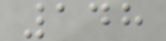148
